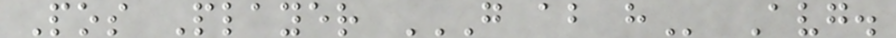Pos Player G AB H Avg.
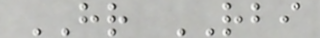HR RBI
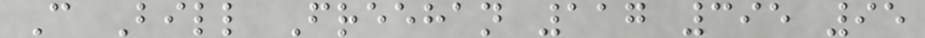C Bill Freehan 117 395 95
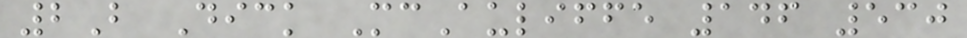2B Dick McAuliffe 146 530
